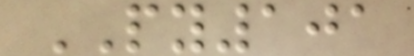PY101
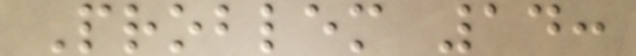Problem 14:
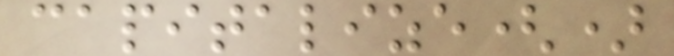capitalize()
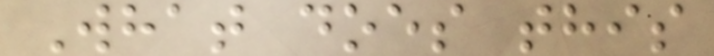What does this
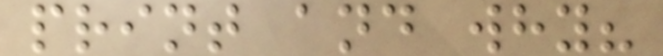print and why?
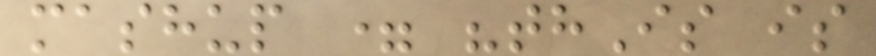mashup = "thIs is
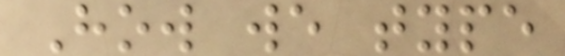How we type
